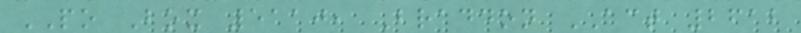PO Box 5110, Braddon ACT 2612
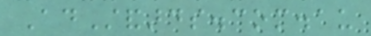AdStandards.com.au
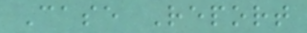Case Report
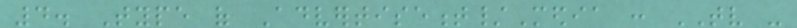4. Type of Advertisement/Media : TV -
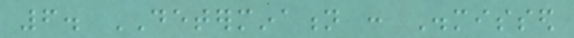6. DETERMINATION : Dismissed
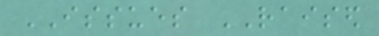ISSUES RAISED
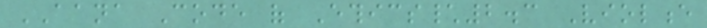AANA Code of Ethics\2.3 Violence
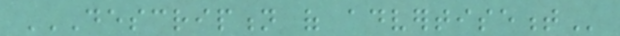DESCRIPTION OF ADVERTISEMENT
